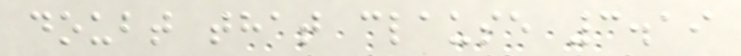doubt that clause 3.19
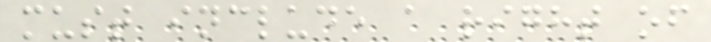must include a right of
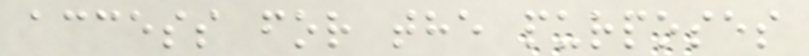access for the purposes
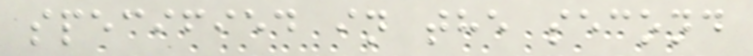specified in the second
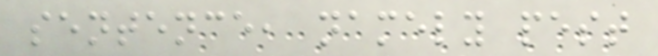sentence, namely pest
